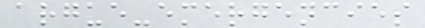argue-emergencies
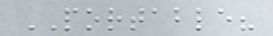PORTABLE?
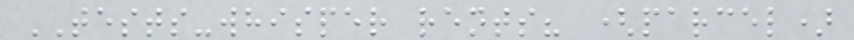TESTS-whisper rents? (parcel)
